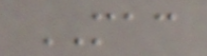MAC
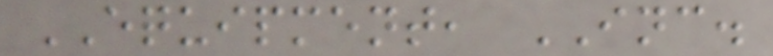EQUIPMENT, INC.
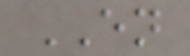EN
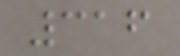316
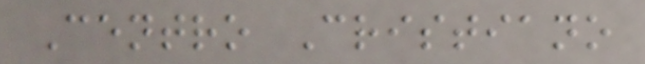Centro Cristiano
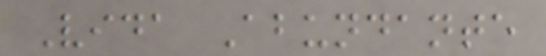Vida Abundante
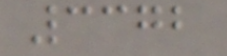3372
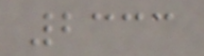2333
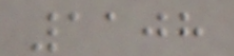1108
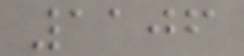1106
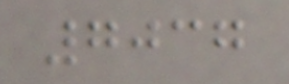7037
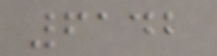6142
